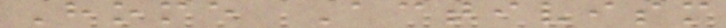Home Activism
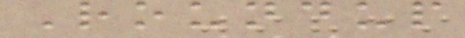Roundup
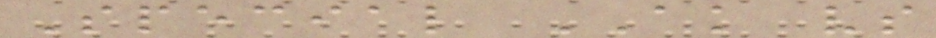Special AK vs
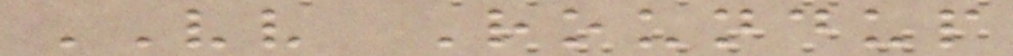VV Roundup
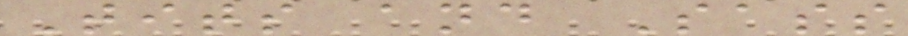Tits and Sass
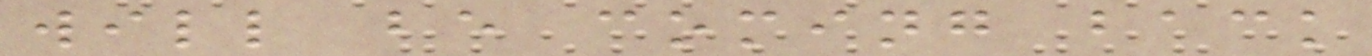will be coming back
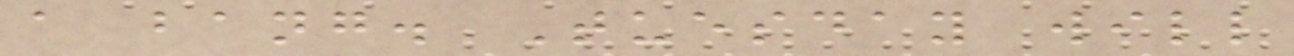a bang. Tuesday will
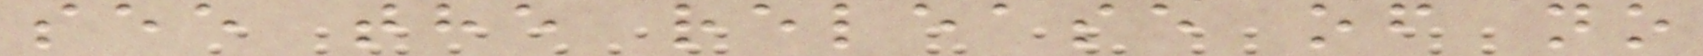see the release of no
